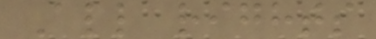All rights
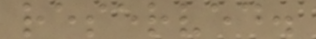reserved.
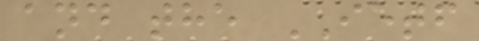and the IETF
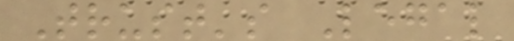Trust's Legal
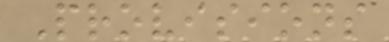Provisions
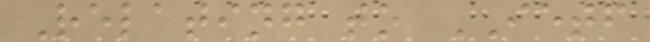Relating to IETF
